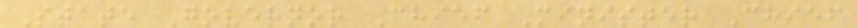State Governor Chief Minister Chief
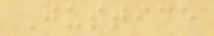Justice
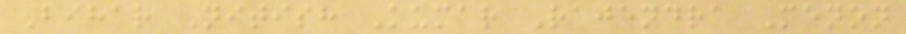Bihar Nitish Kumar Rajendra Menon
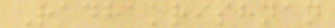Radhakrishnan
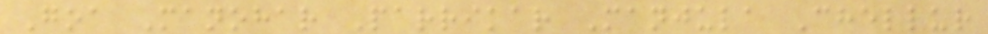Goa Manohar Parrikar Manjula Chellur
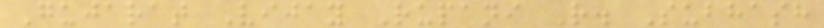Gujarat Vijay Rupani R. Subhash
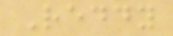Reddy
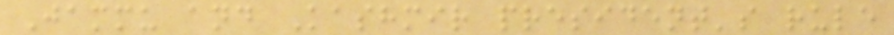Jammu and Kashmir president's rule
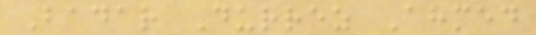Badar Durrez Ahmed
